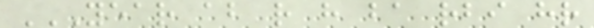YEAR AB R H BA RBI HR
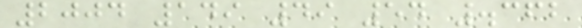2004 149 49 54 .362
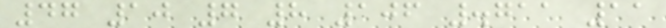47 10 7 8 106 .711 11
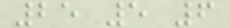25 5 6
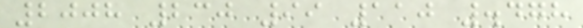2008 230 99 110 .478
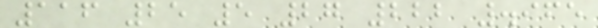116 25 5 27 222 .965
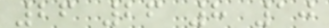26 26 8 10
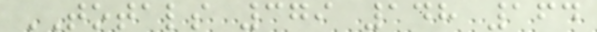TOTALS 379 148 164
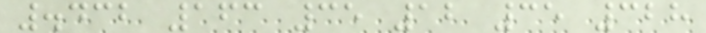.432 163 35 12 35 328
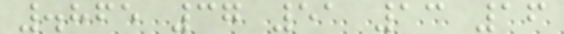.865 37 51 13 16
